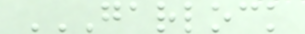GARLOCK
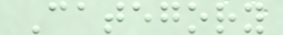Category
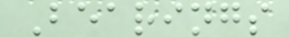Bearings
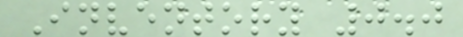Inventory 0.0
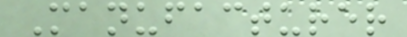Manufacturer
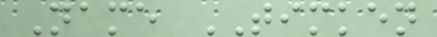Name TIMKEN
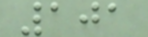101
